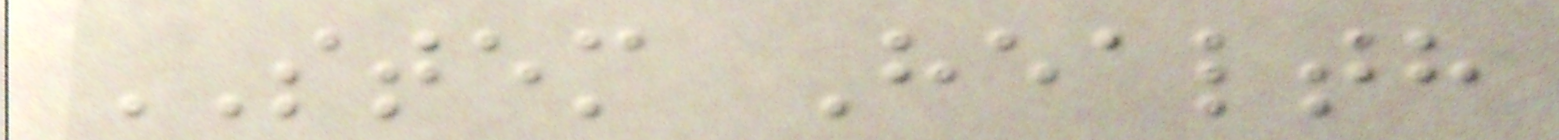STEM Health
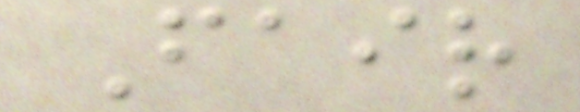Fair
